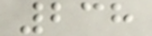238
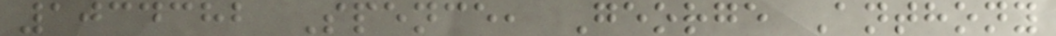1034382 Spence, George Anthony
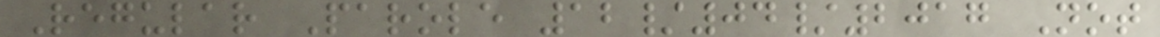Regular Parole 12/04/2017 Not
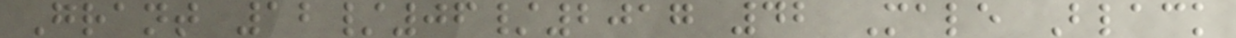Grant 12/06/2017 42 Male Black
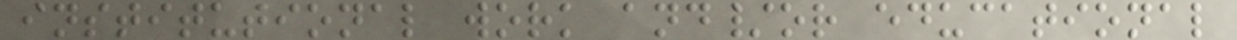institutional work and/or educational
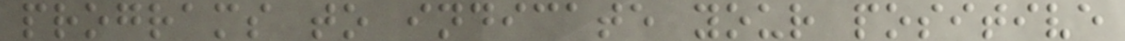programs to indicate your positive
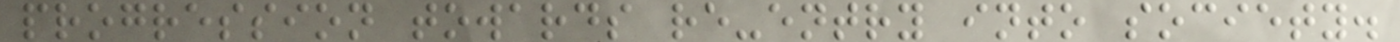progression towards re-entry into society.
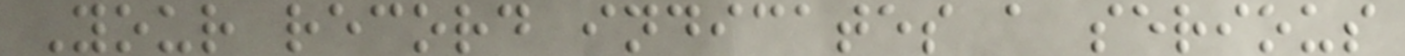Your record indicates a serious
